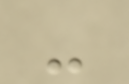-
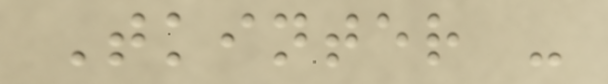Tkinter -
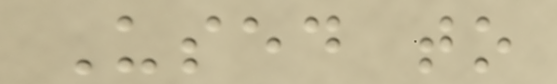Used to
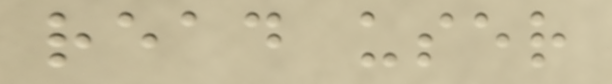read user
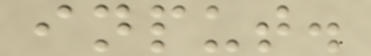input.
